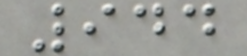944
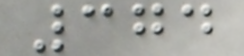374
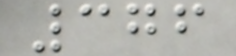376
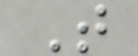T
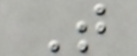T
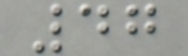47
